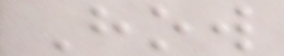How
